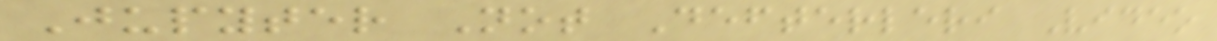Jupyter Not Defterleri Video
